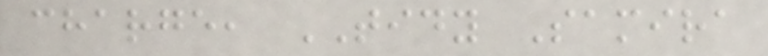charge, TIDY Samira
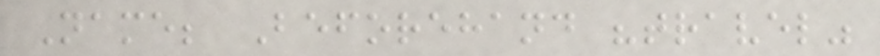Name; Beforehand "travel"
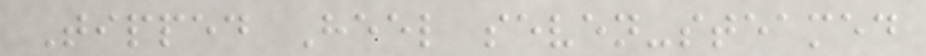Tipped Heel seven-steamed
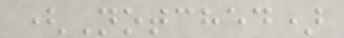(Notched)
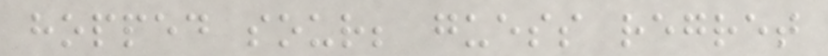hopped sour; guess regret
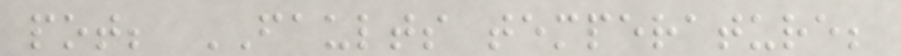pot; FAULTS temperature;
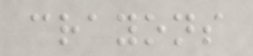crayons
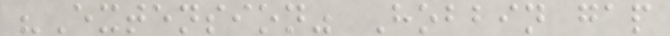"Extension" Hobbin gap
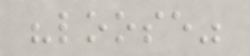"loose"
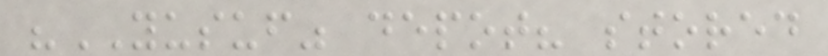"YUSUF" depot? stored
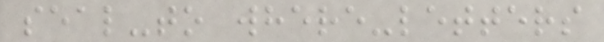seal-to where-letters
